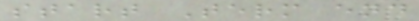start Term end
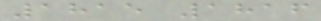1815 1816
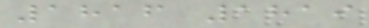1816 1819
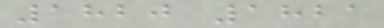1820 1821
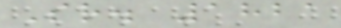Sr. 1821
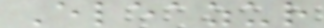Eleazur
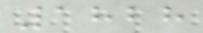1828
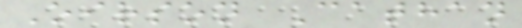Oirson Cathan
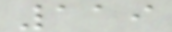119
